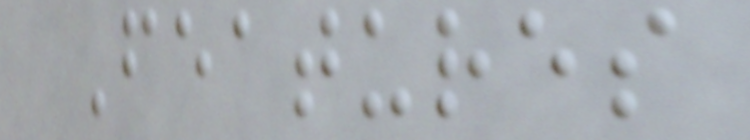Features
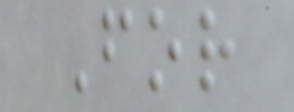For
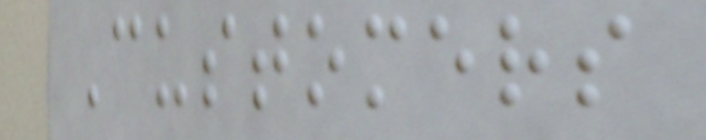Customers
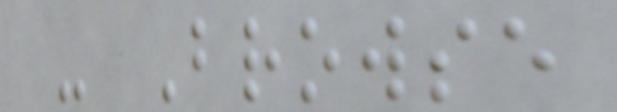- Browse
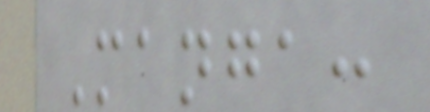Manga:
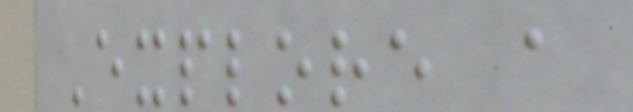Explore a
